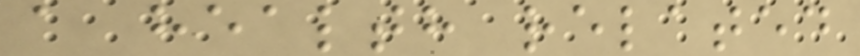a health related
